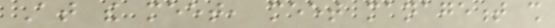At the meet, meet management shall
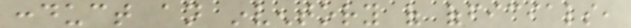conduct an inventory of officials,
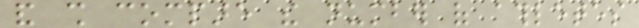and shall compare the number of athletes
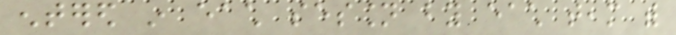entered in each session by each team with
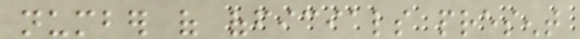number of officials present
